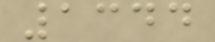1344
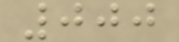000
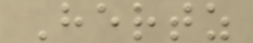Hertz
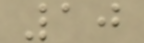10
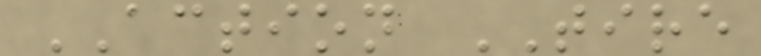ACTION TIRE
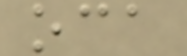oca
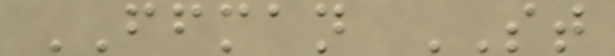FFMAN ST
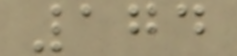174
